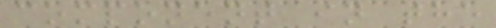component in the
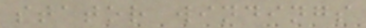stator windings
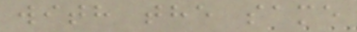with the same
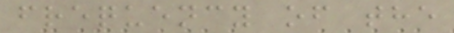frequency of the
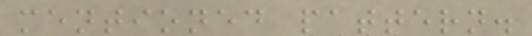mentioned pattern.
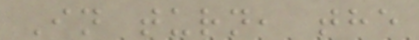In turn, the
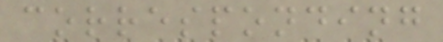corresponding
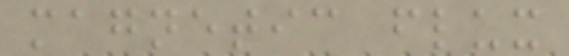magnetic flux
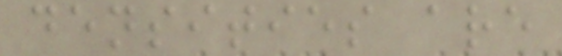densities are
